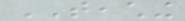TEACHING
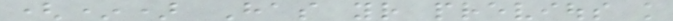(*) Has your previous knowledge
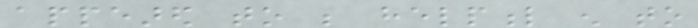appeared to be helpful enough to
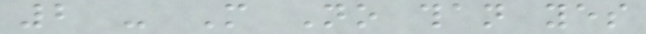2 - More No than yes
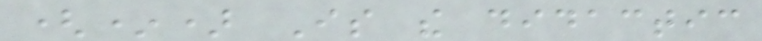(*) Is the didactic
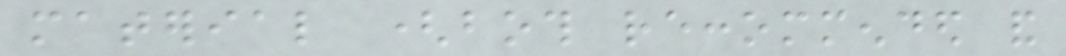material (both reccommended and
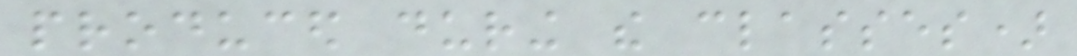produced during the classes)
